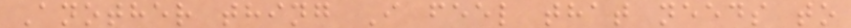Another thing I feel that needs to
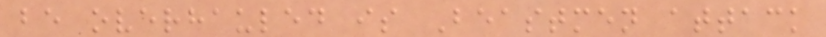be overhauled is Beastmen attack
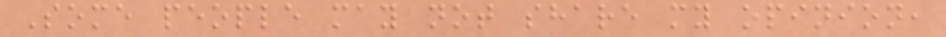Some people may not share my opinion,
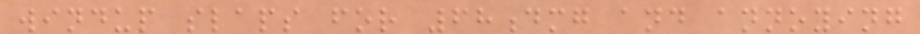windup slaps for 68dmg and annoying
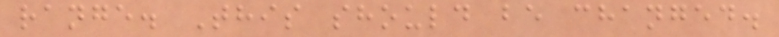range. This should be changed.
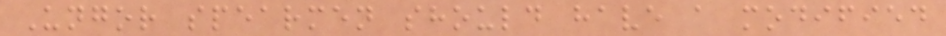Ungor spearmen should have a modified
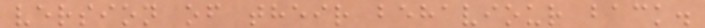version of their behaviour back.
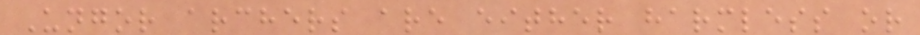Ungor archers are either harmless or
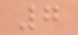7
